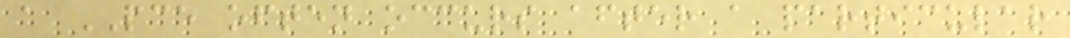a PCE often occurs after a particular
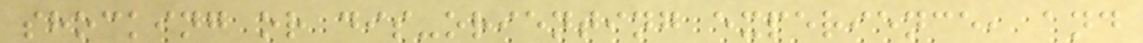shocking or dis-orienting experience, and
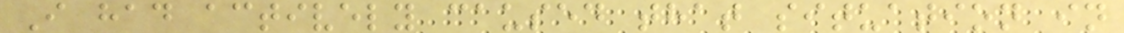I had actively caused that situation in
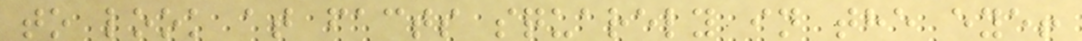to look at facts squarely in the eye!
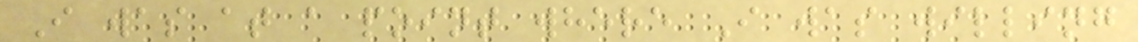I was at a point where I was willing
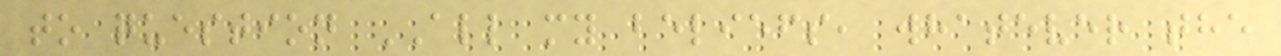to question ALL my beliefs, whatever the
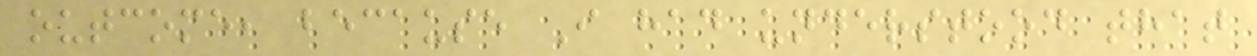outcome, because I had understood that
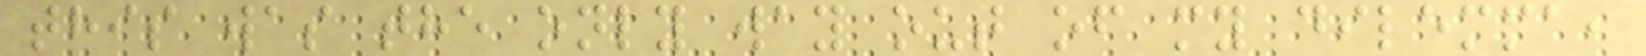this was the only way out of my dilemma,
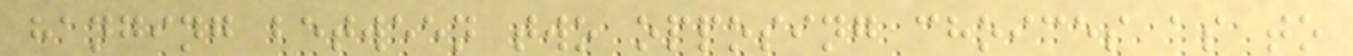hanging between two opposing choices as to
